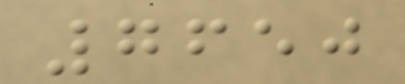7650
